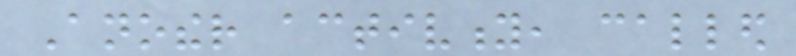Another activity, called
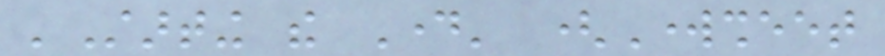'Starting the Day' (Worksheet
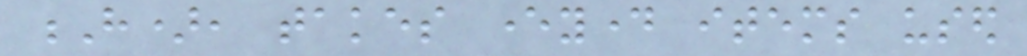H), takes everyday items used
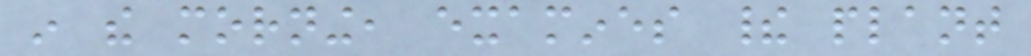in the morning, examines their plant
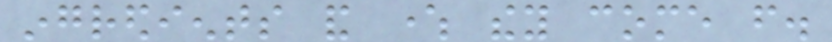ingredients and where they come from.
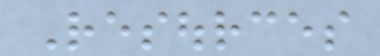Resources
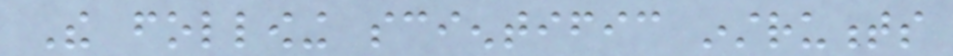The following scientific instruments
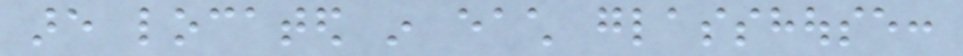are located in each glasshouse:
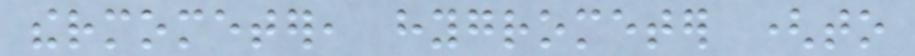thermometer, hygrometer (to
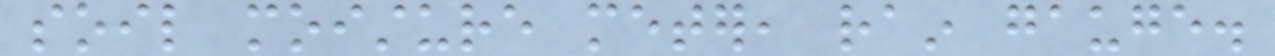soil moisture meter, rain gauge.
